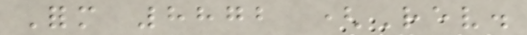Form 8872 (Rev.
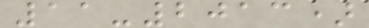11-2013)
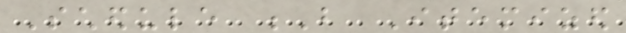Schedule B Itemized
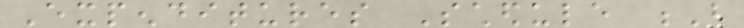Expenditures Schedule B
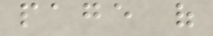page of
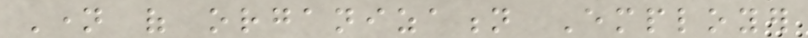Name of organization Employer
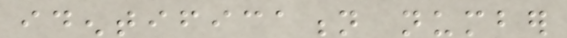identification number
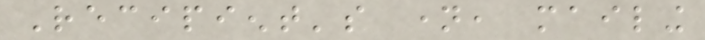Recipient's name, mailing
